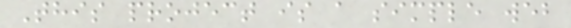This project is a simple web
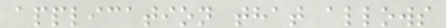application that allows
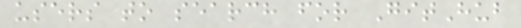users to search for GitHub
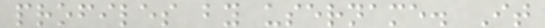profiles by username. It
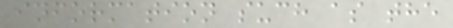information such as the
